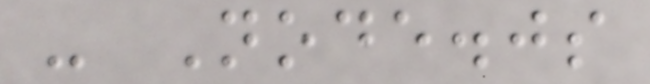- Node.js
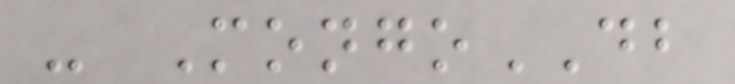- MongoDB
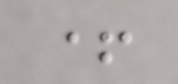+
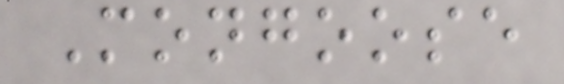Mongoose
